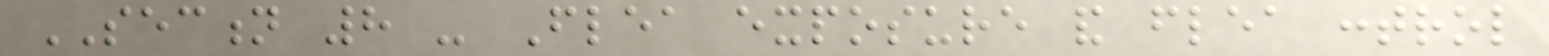SECTION 8 - Flea exposure and flea control
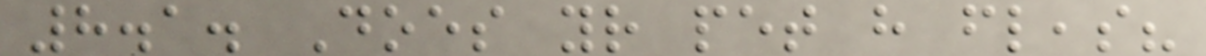8.1. Does your pet have fleas?
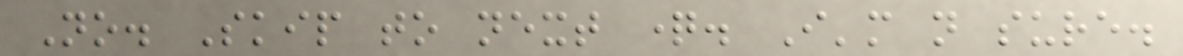No. Skip to next question. I'm not sure.
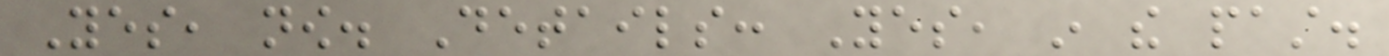Yes, now. Details: Yes, in the past.
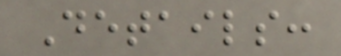Details:
